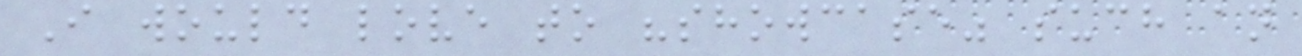I would love to "showcase" such an
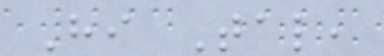Hi Tal,
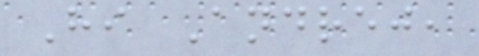Hi Andrej,
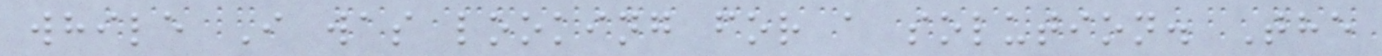while I was looking for a solution. The
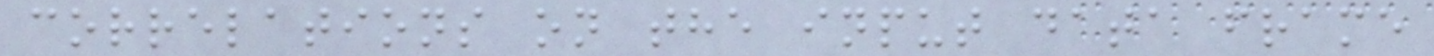correlations on the input data frame
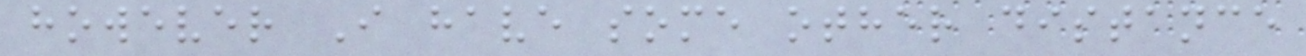however I have some other distance
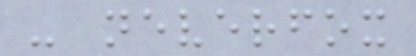- neverfox
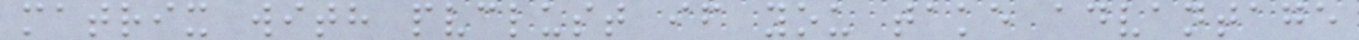matrix with pvclust if you take advantage
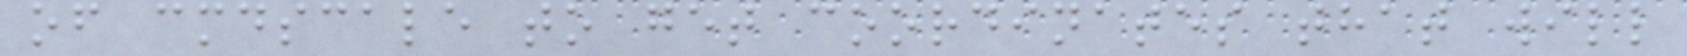of cmdscale to get coordinates that will
